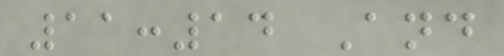11:14 And
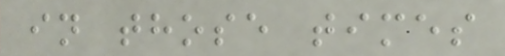in those times
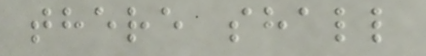there shall
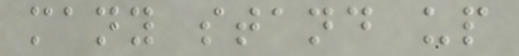many stand up
